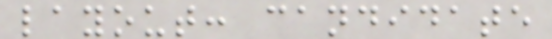layout: candidate
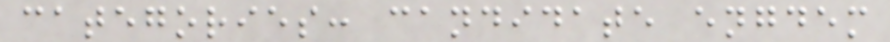categories: candidate engdem
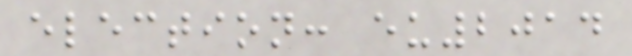election: eu2014
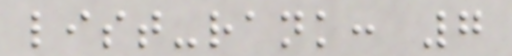list-rank: 7
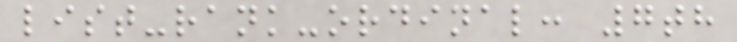list-rank-ordinal: 7th
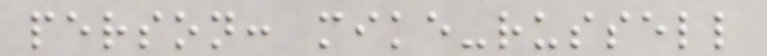person: mike-russell
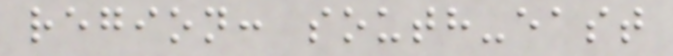region: south-east
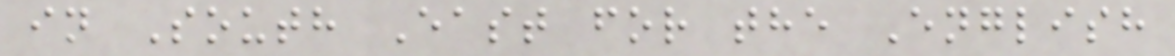in South East for the English
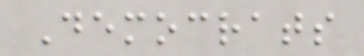Democrats
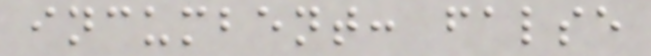incumbent: false
